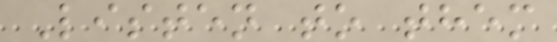Listen to them
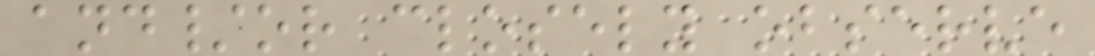and/or closely observe
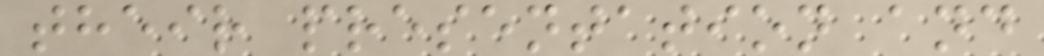their presentation and
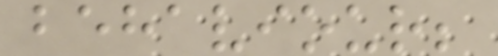behaviour;
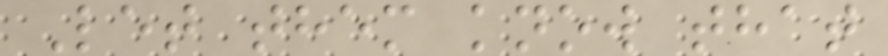Let them know that
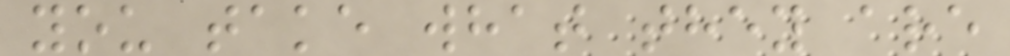you take what they are
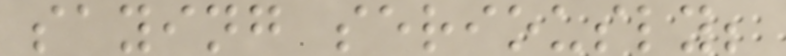saying seriously;
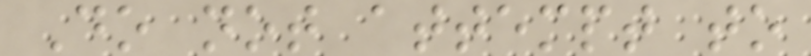Do not attempt to
